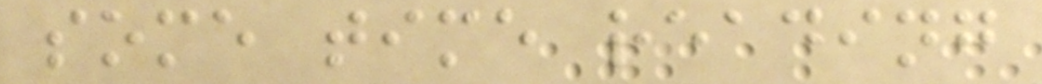some time reading
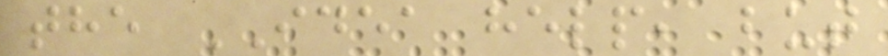the IDEA help, but
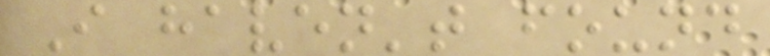I haven't found
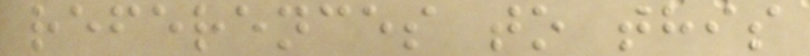references to this
